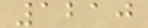1210
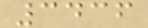3436
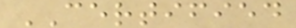CERTIFIED
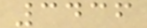3436
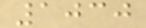1030
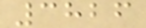3826
